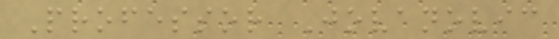Professor Jovanovic
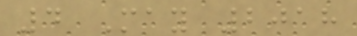4 May 2018
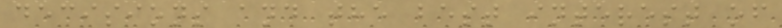decisions and the best interest of
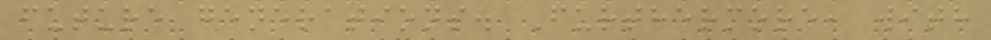future generations. Furthermore, with
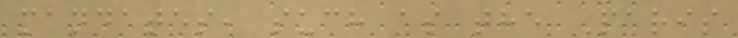mandates, such as the Paris
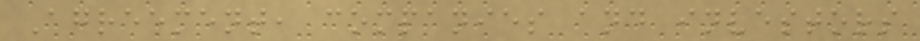Agreement, companies and investors
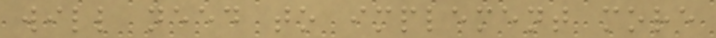will need to implement more
